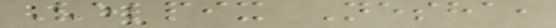Velpix Nesha,
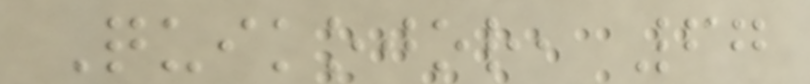Quikojor, 67
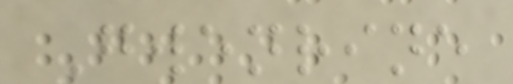Gwenrine
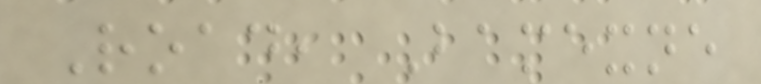Road, Bamexne
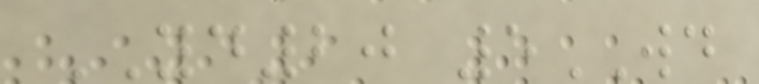YD20 5WD
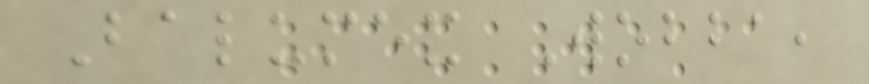Balumex Wobba,
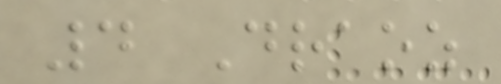4 Draoz
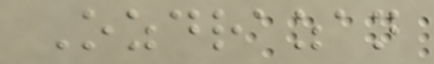Ozdrazan
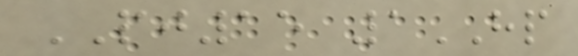PJ15 1HP
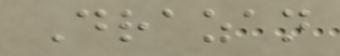Drazan
